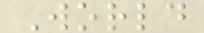World
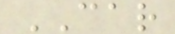CAR
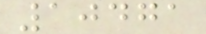10471
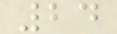24
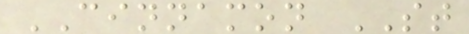CINNAMON ST
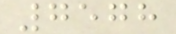7578
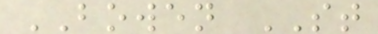BOWEN ST
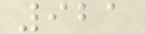921
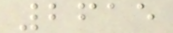2615
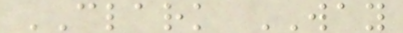CLARK WAY
